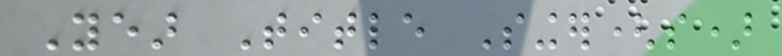Year Title Singer(s)
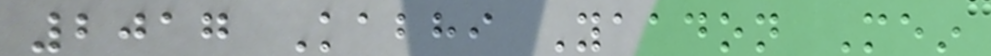2017 Kabhi Yaadon Mein
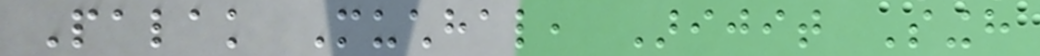Palak Muchhal, Arijit Singh
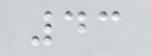43
